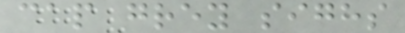cap grey sighs
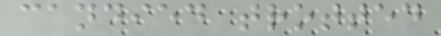candied trotted
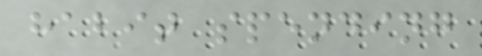habit spending
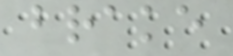brake
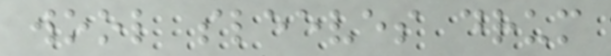wool sleeves drum
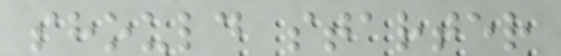should starter
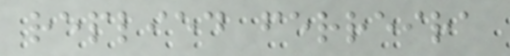replied ferreira
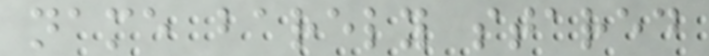name barely stared
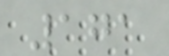171
